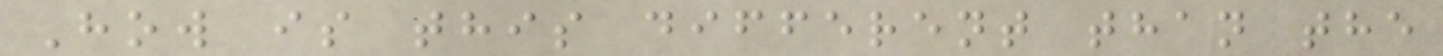How is this different than the
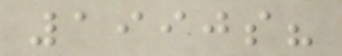1990s?
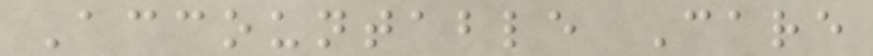Accountable Care
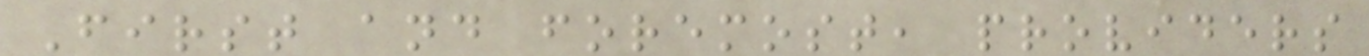First and foremost, providers
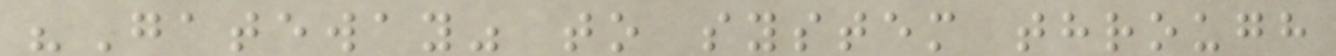"Gateway" to system through
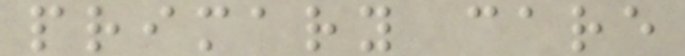primary care
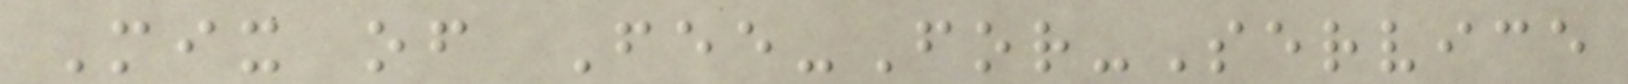Mix of Fee-For-Service
